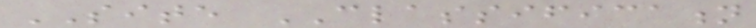SITE CLASSIFICATION
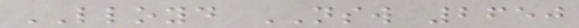LLOYD NSW 2650
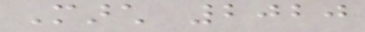March 2020
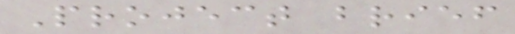Project brief
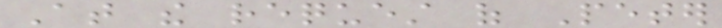At the request of Peter
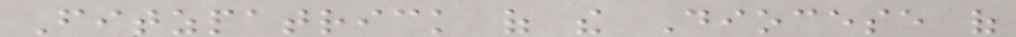Fitzpatrick of the Diocese of
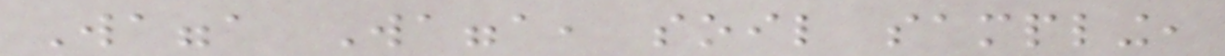Wagga Wagga, soil sampling,
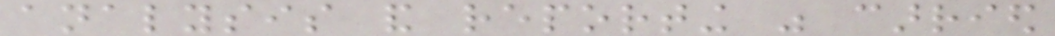analysis and reporting was carried
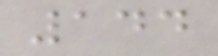144
